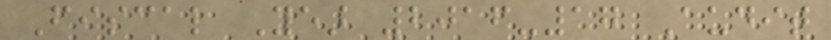Fiscal Year 2016-17 Audit
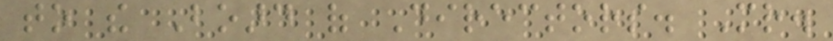to the Board of Directors. Mr.
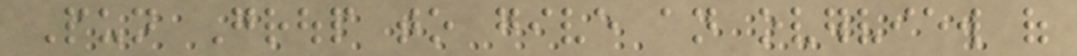Pun Group to give an overview of
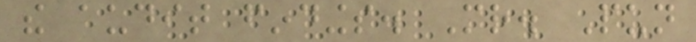the audit findings. Mr. Pun
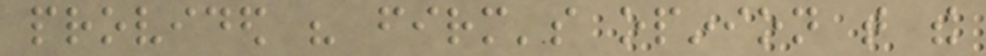provided his firm's opinion that the
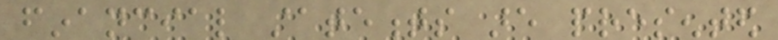financial statements are presented
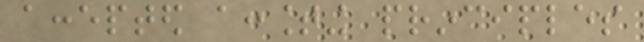accepted accounting principles
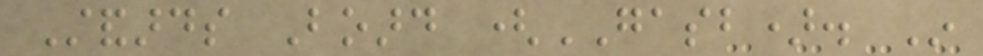Standards Board (GASB). In
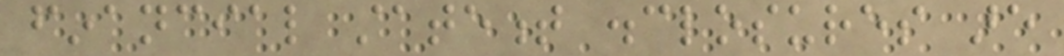financial statement disclosures are
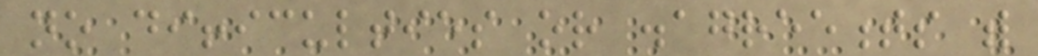no difficulties or disagreements with
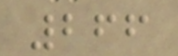266
